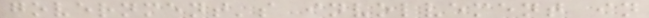government's involvement in
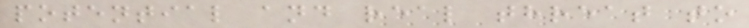potential and real threat to
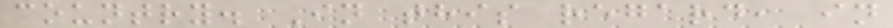country. In this regard, in
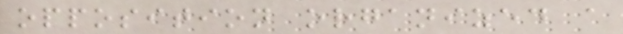opposition organized a
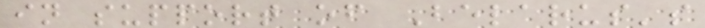in support of Belarus's
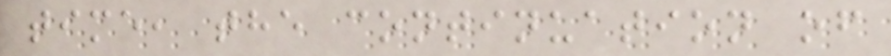time, the continuation of
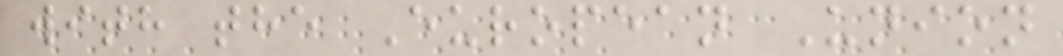with the European Union
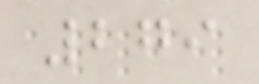279
